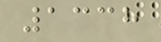1338
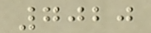7020
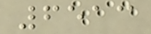6513
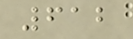612
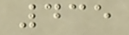435
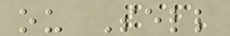ou Sell
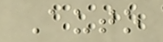Auto
